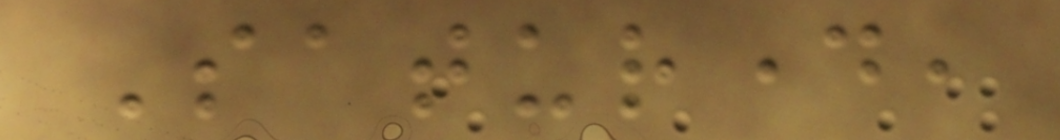Saturday,
